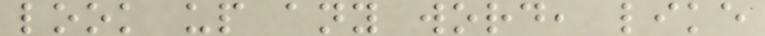look up any word, like
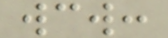wcw:
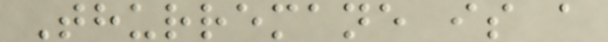Thurremane is a
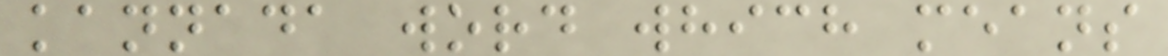kannada word which means
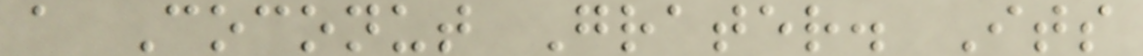a Coconut Grater. Its
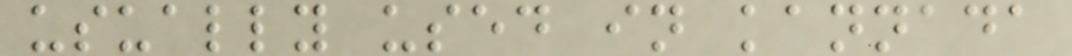usually used in kannada
